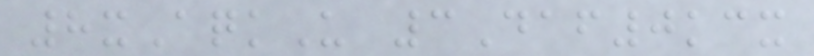8xAqkU 3Daf0kcx
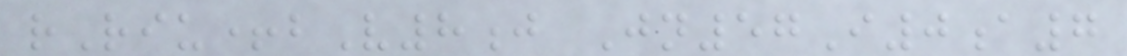rRiu+bV8j Jn57I0a7
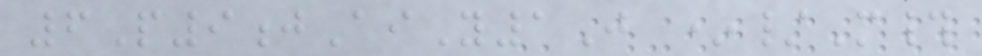6P9jAiY1J */M#
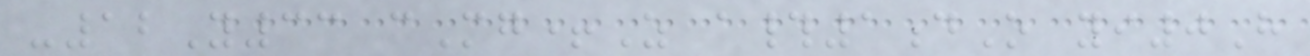-12Y33 cMg+Z a#1dO yi0H
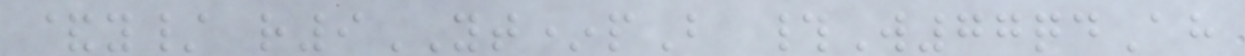&y/ r9YT*pB #W77qdAh
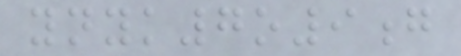ynyk7o9g
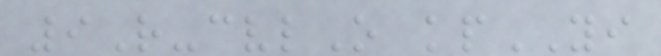9R-cvlO kpYI
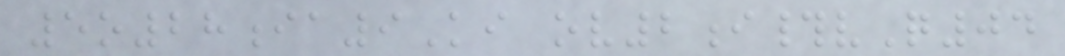5o28ia9Ki ov2i#vQ04
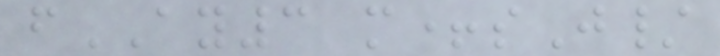fAY3 m+sJ/
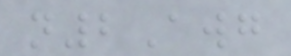n2Awg
